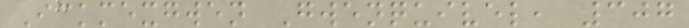Ickmexgwen Gwenquivel, 307
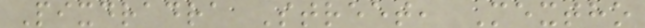Pixdradra Street, Mextho
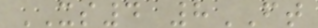XS4 8FT
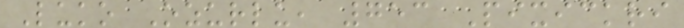Luko Ozurlu, 753 Pixickri
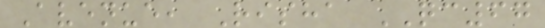Avenue, Risha QC67
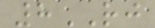8RJ
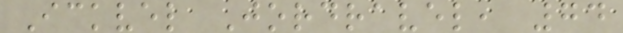Ickvel Jordravel, 74
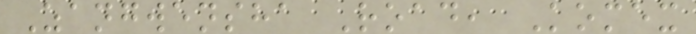Zangwensha Road, Komex
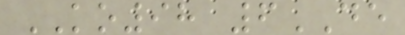KO98 6DE
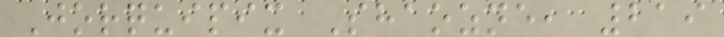Jorquipix Shaozne, 219
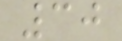30
